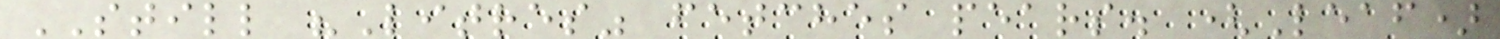STILL "Litres" fetches pears. (Leaf)
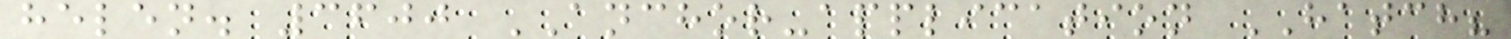helen. 3600 ANCHOR-application HATCH?
